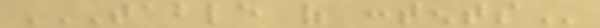TABLE OF CONTENTS
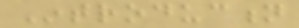Introduction
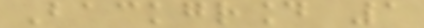Background 1
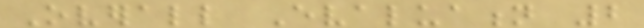Overall Evaluation 2
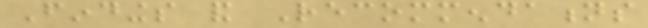Findings and Recommendations
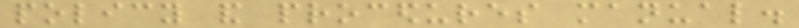policy and procedures manual.
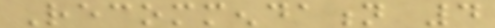Recommendation 4
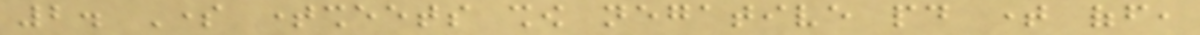2. Some timesheets show negative paid time off,
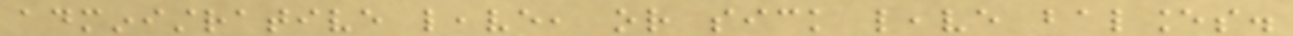administrative leave, or sick leave balances.
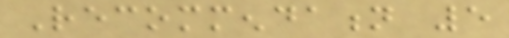Recommendation 5
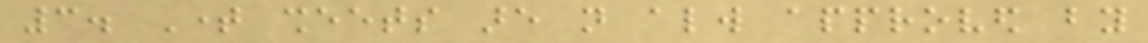3. Time sheets are not always approved by
